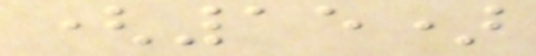(15)
